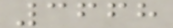3668
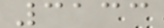3133
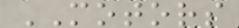MOTORS
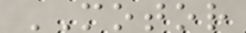MOTOR
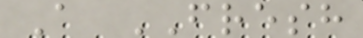A FRESH
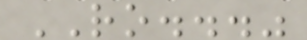RO..."
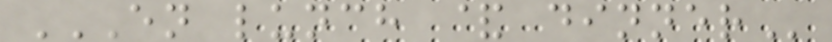EN LUNCH & DINNER
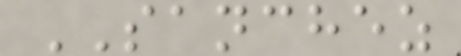SANCHEZ
